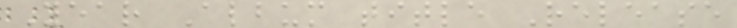Year Album title Release
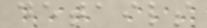details
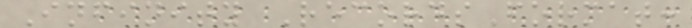Infinity RecordsFormat:
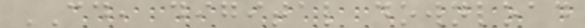CD, digital download
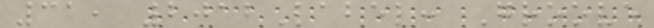31, 2012Label: Groove
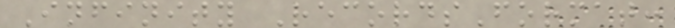Infinity RecordsFormat:
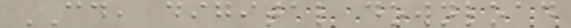CD, digital download
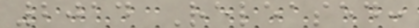2014 Released:
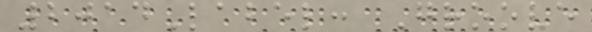2014Label: Groove
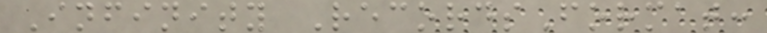Infinity RecordsFormat:
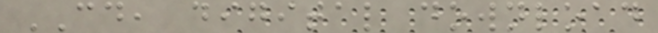CD, digital download
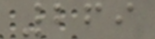269
